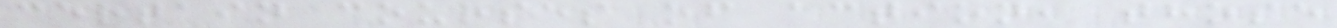certain courses of action, those
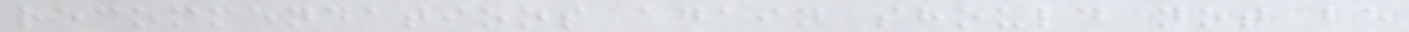recommendations again should not be
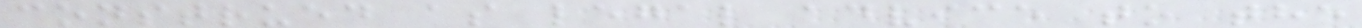construed as legal advice to the
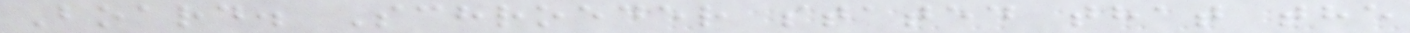Board. Schroeder stated that the
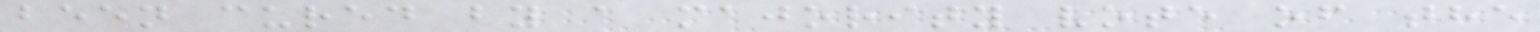been cured by a majority vote of the
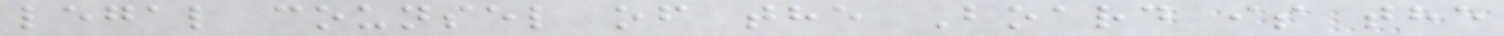legal counsel of the Board is the
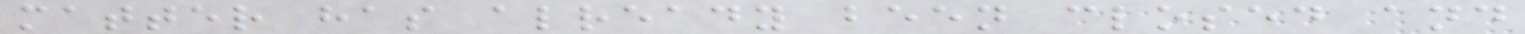matter has already been closed and
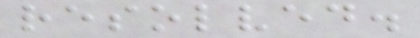resolved.
